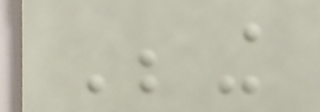Being
